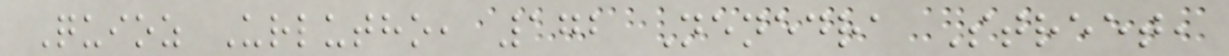Quioz Urlutho, 172 Nenedra Street,
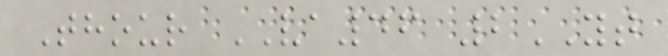Thour VA46 2YT
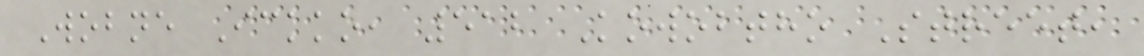Wobne Ickko, 512 Kowobtho Street,
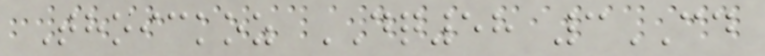Thoickoz DQ58 3CD
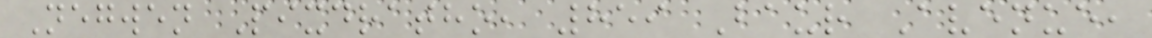Negwen Pixdratho, 859 Baur Avenue,
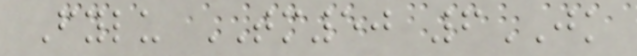Fylu TM50 6JK
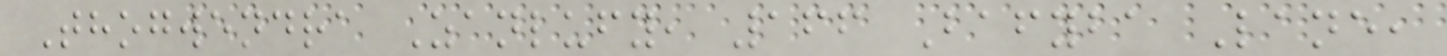Thogwendra Zanlufy, 166 Bafyba Lane,
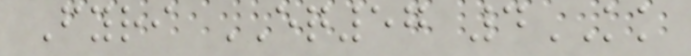Fyri EQ57 4KK
